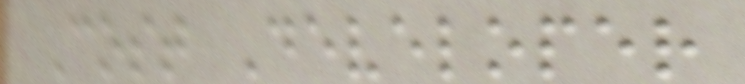Cost Developer
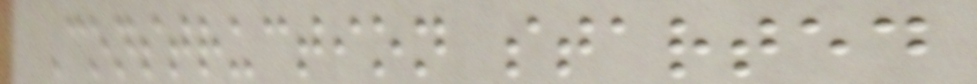Construction started
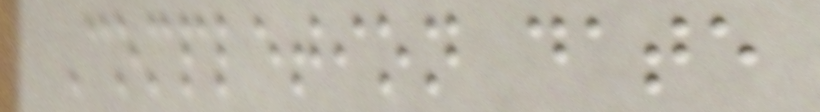Completion date
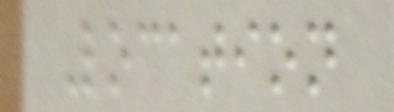Location
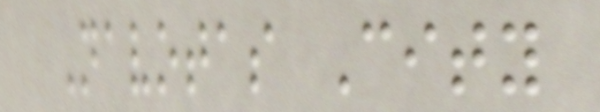Navotas City
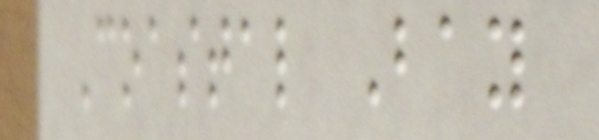Coastal Bay
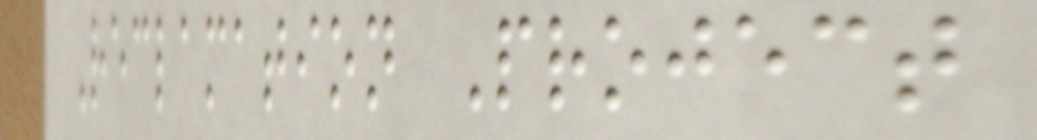Reclamation Project
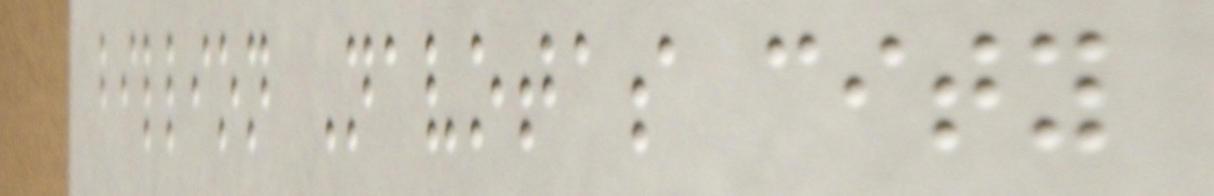billion Navotas city
